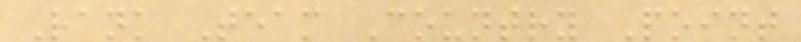Rank Team Country Point
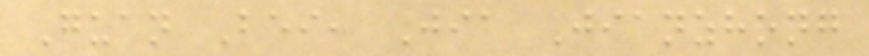Guan Bei, Jia Jianzhong
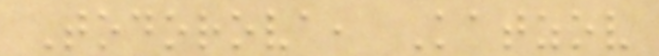Todorova, Katzov
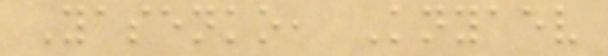Yasenko, Knyaev
